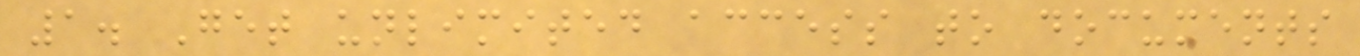1. Get unlimited access to documents
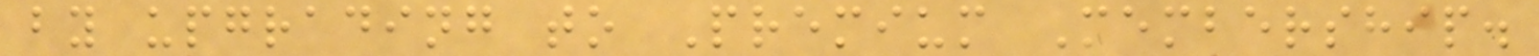by upgrading to Premium Membership.
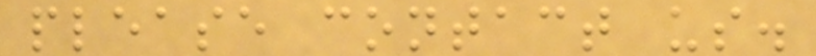please contact us.
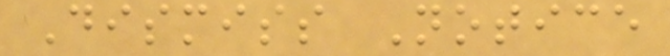Dismiss Notice
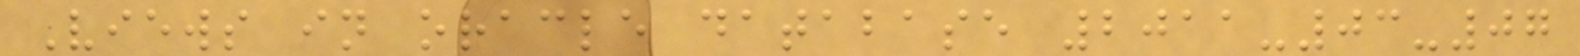Views in oracle database 2011-03-07
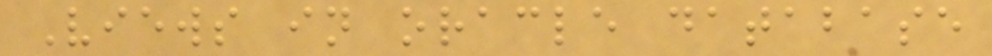Views in oracle database
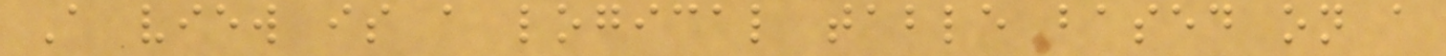A view is a logical table based on a
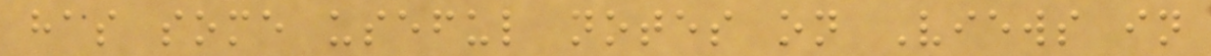has some useful notes on Views in
